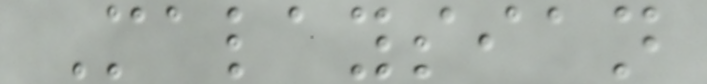Malaysian
